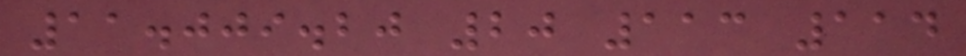11.009.20 20 113 114
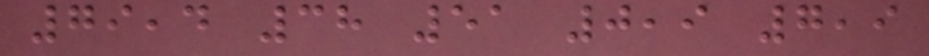79,4 38 51 0,9 7,9
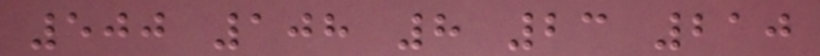500 108 8 23 210
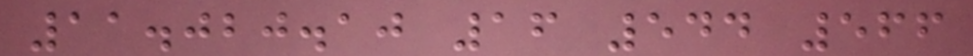11.020.10 16 544 566
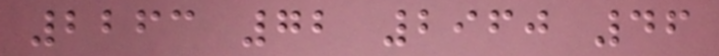2263 72 2960 46
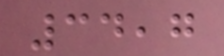34,7
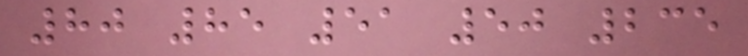80 85 51 50 235
